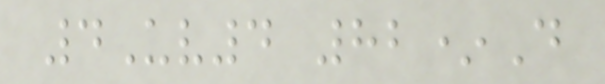4Uv4 82*D
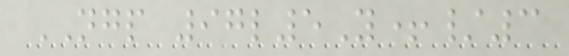NGP 97l5Y+/3
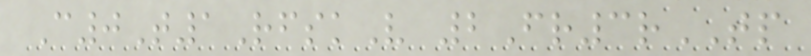C0T1RfskV 2Fr3rTP
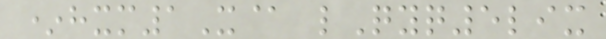*hxm1X@ lQyq5lix
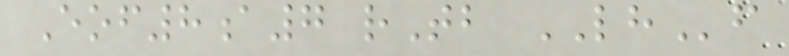Eof8a7 rTb LHf
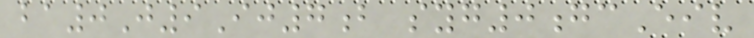ba0J9Ij7b syg0gcEiv
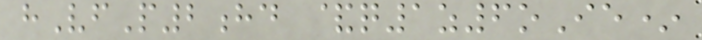hVfP2hd &q1z6oIe*
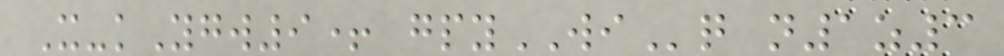X-kYgw9+ gpyWIq n1z3
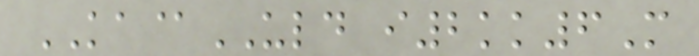KA@ULD i2kk6M
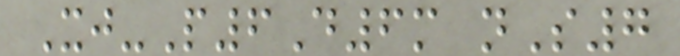Xj-P6D6m nS7
